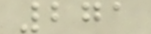271
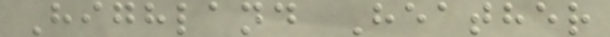Highland Heather
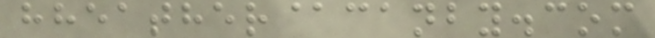hheather@canby.com
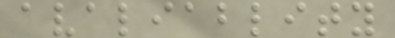avaliablity
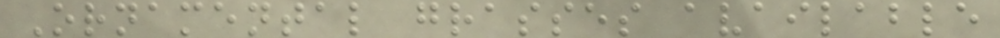Ornamental grasses available
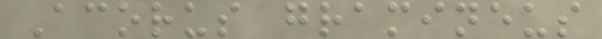Acorus gramineus
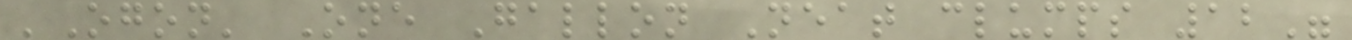'Ogon' One Gallon Neat clumps 12"
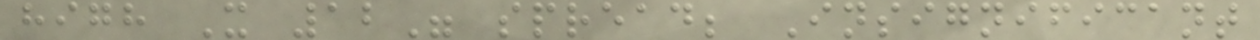high X 12" spread; Insignificant
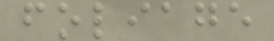foliage
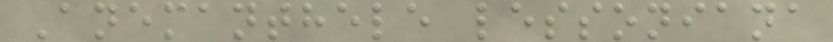Anemanthele lessoniana
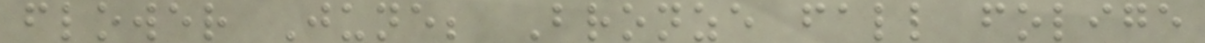flower June; Bronze fall folige
